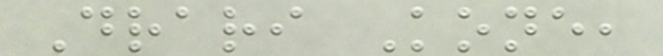Drari Kone,
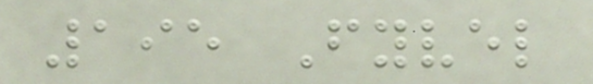195 Fyvel
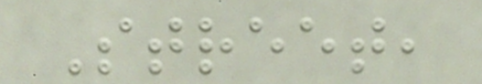Street,
